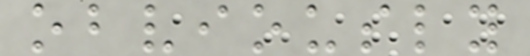obviously
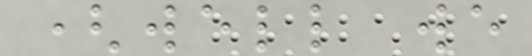(well we
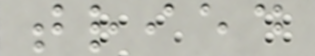tried
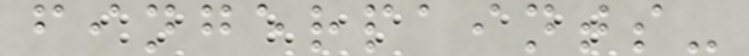fingerpaints-
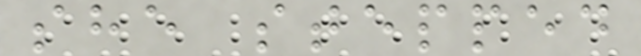she stepped
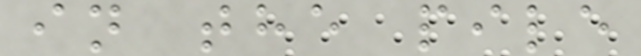in the pile
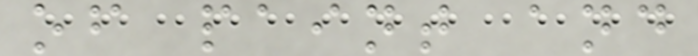of paint and
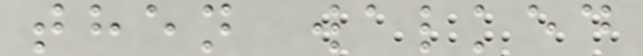then walked
